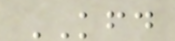KFD
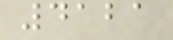4121
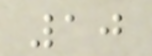10
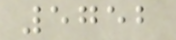5752
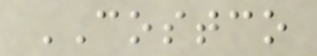COSTCO
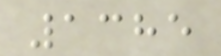1385
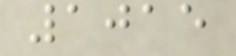1015
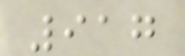917
